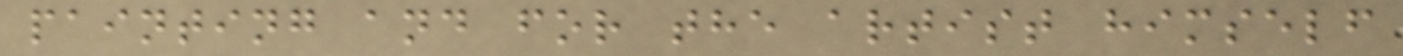painting and for the artist himself
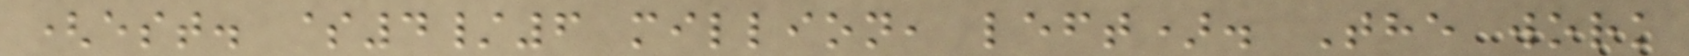(est. $4/6 million, left). The work
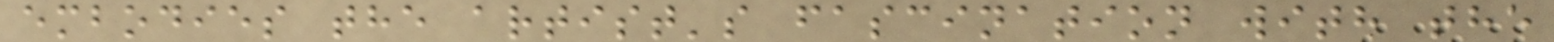embodies the artist's fascination with the
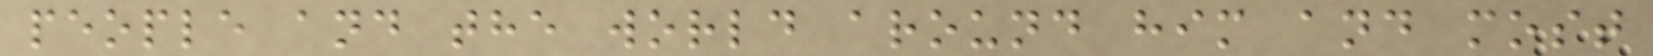people and the world around him and most
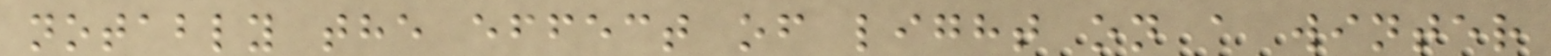notably the effect of light on a winter
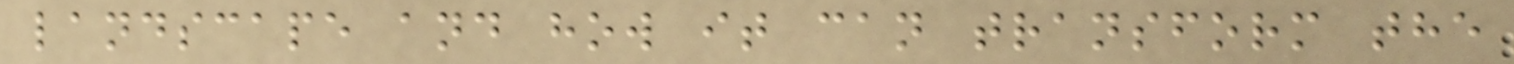landscape and how it can transform the
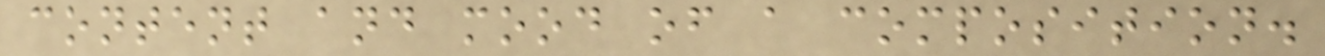content and mood of a composition.
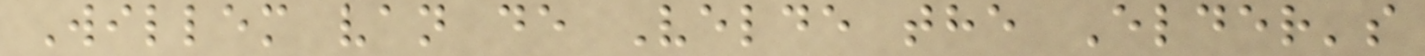Willem van de Velde the Elder's
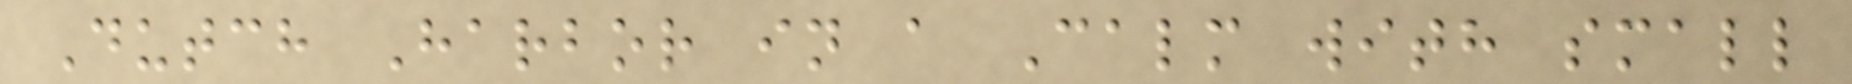Dutch Harbor in a Calm with small
